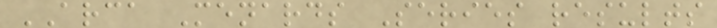ARCA Menards Series results
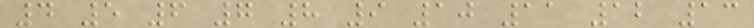4 5 6 7 8 9 10 11 12 13
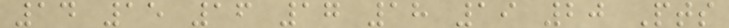14 15 16 17 18 19 20 Pts
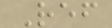Ref
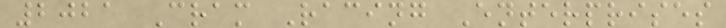2021 Cram Racing Enterprises
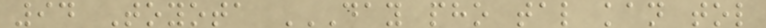94 Toyota DAY PHO TAL KAN TOL
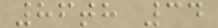86th 34
